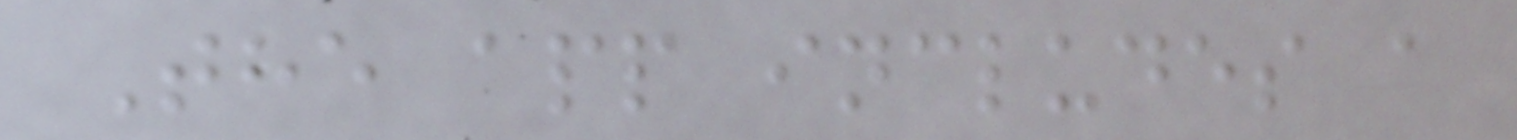The app includes a
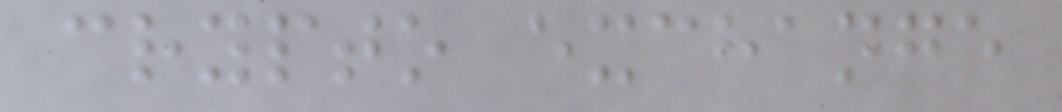crypto exchange
